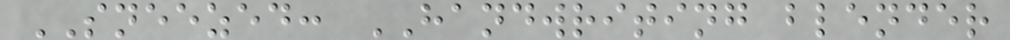SNEEZED: HANDWRITING blender
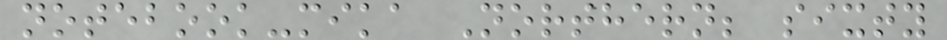notebook-mika Northern; sixty
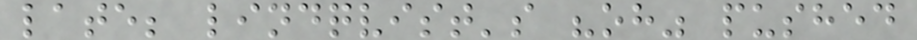late; lindqvist's "oh" pushed
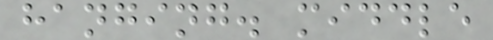hanging. middle
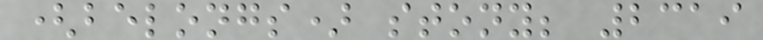(belongs) stony; 2319
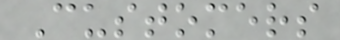Customers
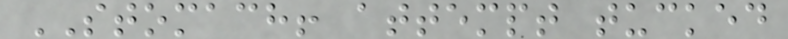STOMACH! attempt tucked
